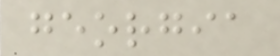georgia
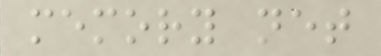memory net
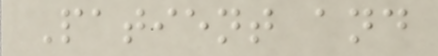Patient and
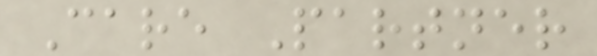Care Partner
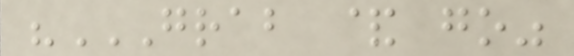"GRAB & GO"
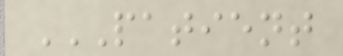PATIENT
